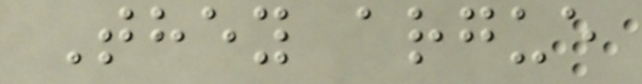They argue
